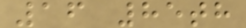16 85th
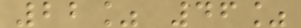22% 46%
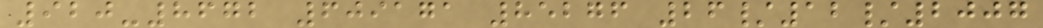920-8672 609171 85276 26/12/2007
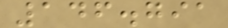146.791
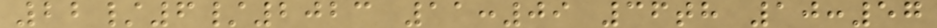22/6/2023 11:09 36th 10:57
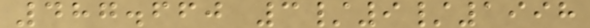487.660 3/9/1998
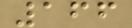166
